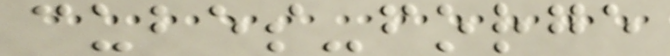cubes-forge
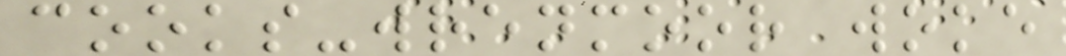cooks-wrenmoor woke
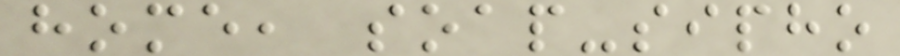home, soap-sipho
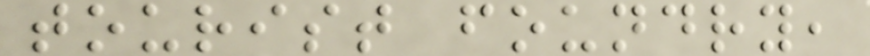tourist foundry,
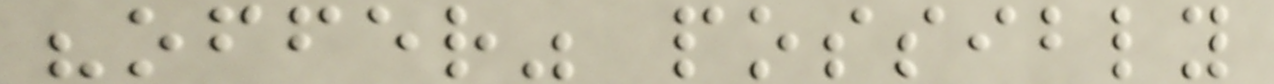"offer" possibly
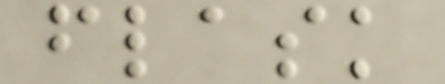flask
